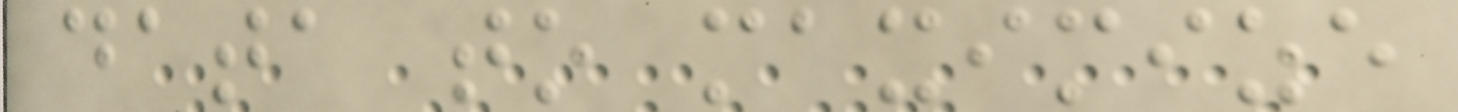data to maximize
